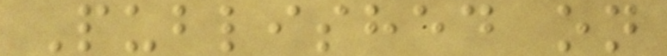Published on
